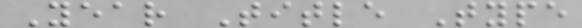Year Title Type
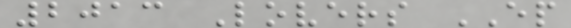2013 Lovers EP
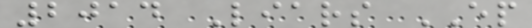2014 Liars EP
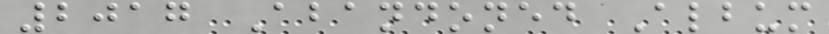2017 Abandoned Album
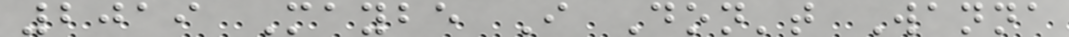2019 Maybe I Don't Wanna
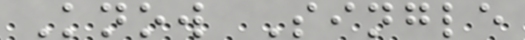Know Single
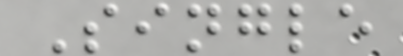Single
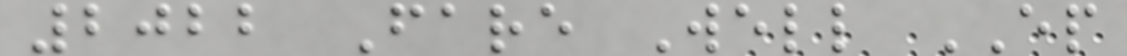2022 Fare Well EP
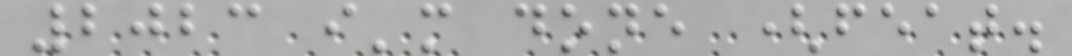2023 i'm done (feat.
